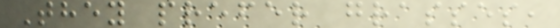They prefer grasses,
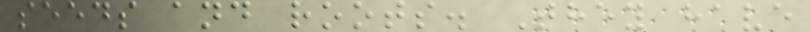seeds and roots. They have
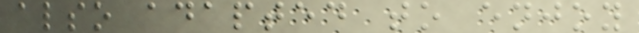also adapted to enjoy
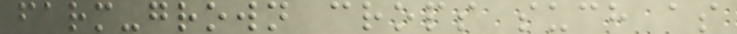farm-grown crops such as
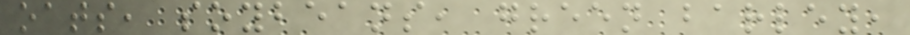oats, soybeans, green barley,
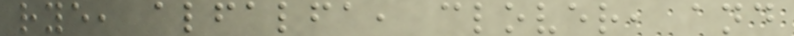rye, alfalfa, clover, and
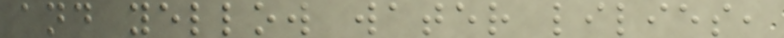and yellow water lilies,
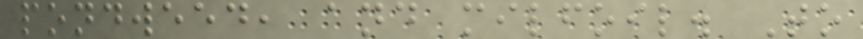pondweed, and milfoil. To
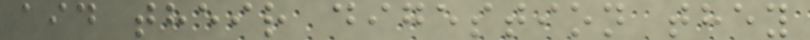aid their digestion they
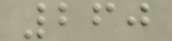260
